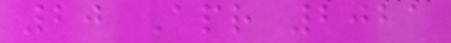20 Apr 2021
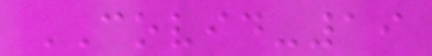COVID-19
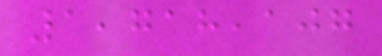1,718,107
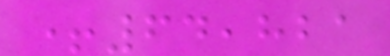+64,821
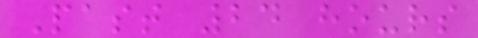Past 24 hours
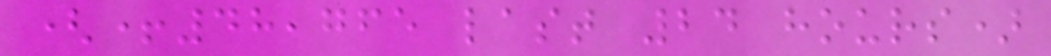(+48,765 last 24 hours)
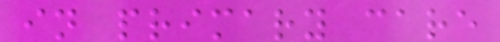in primary care
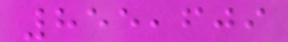855,609
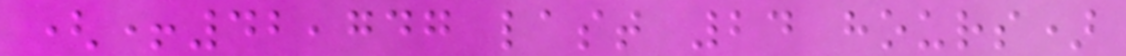(+42,747 last 24 hours)
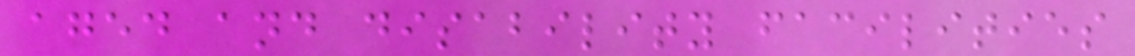aged and disability facilities
